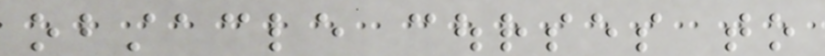obstacle courses to
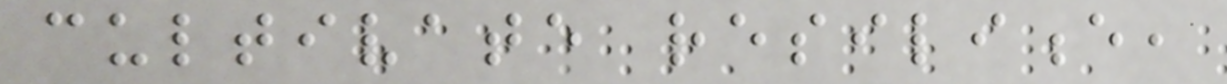cultivate resilience,
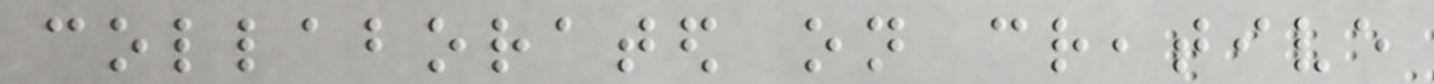collaborated on creative
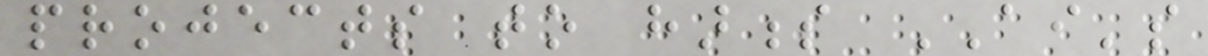projects to harness AI's
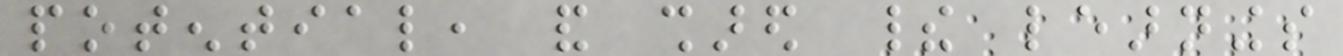potential, and shared their learnings
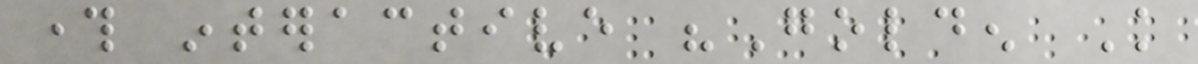through interactive "Golden Knowledge
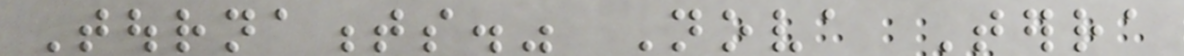Tournaments." Nova Terra
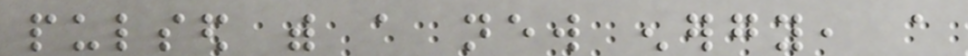pulsed with a new energy, a
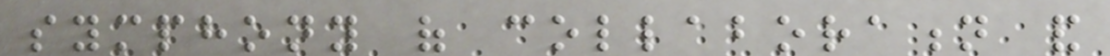symphony of collaboration and
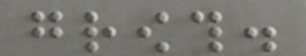growth.
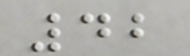42
